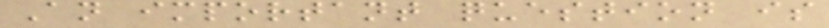An important question is
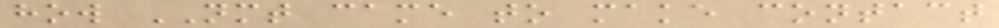how NMT came to make contact
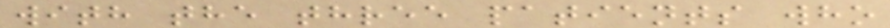with the three patients who
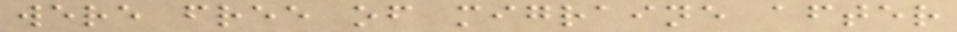were free of migraine after
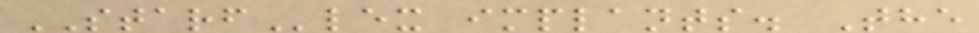STARFlex implants. The
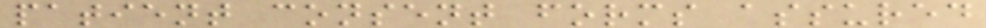patient consent forms assured
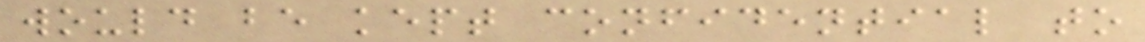would be kept confidential to
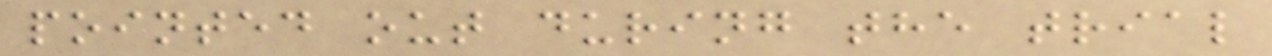pointed out during the trial
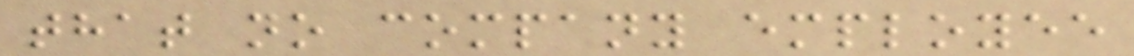that no company employee
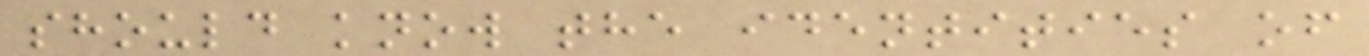should know the identities of
